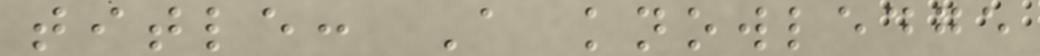title: A knowledge
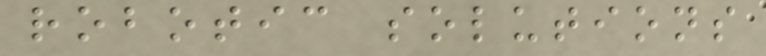robotic solutions
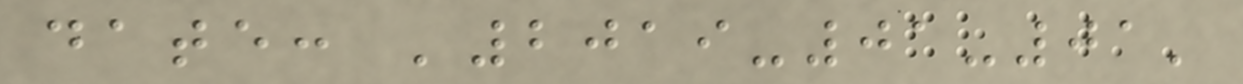date: '2019-01-01'
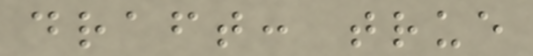draft: true
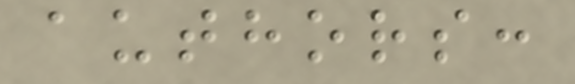authors:
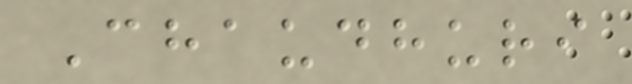Chaudhuri
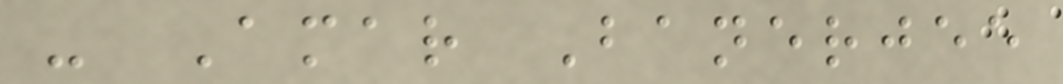- Amar Banerjee
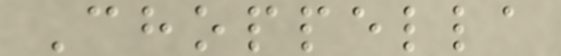Choppella
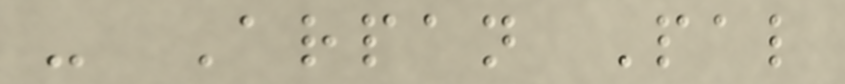- Arpan Pal
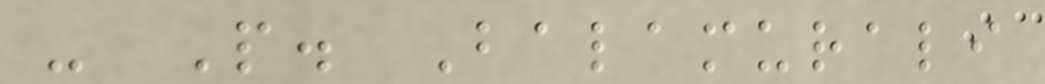- P. Balamurali
